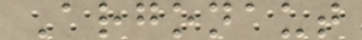Argonaut
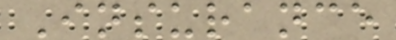Insurance
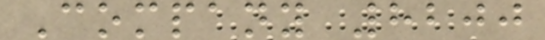Company 8200
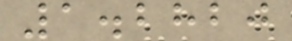1.2820
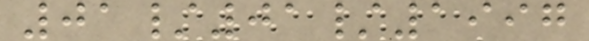01/01/1997
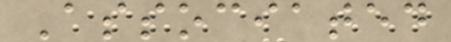Associated
